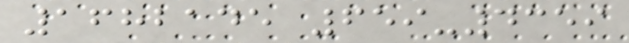1682145 659-4359
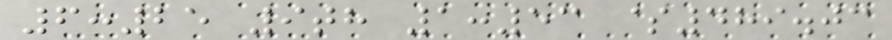6:25 9th 1:53 $489.03
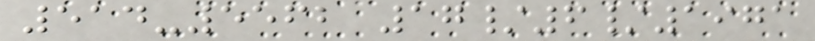514-5562 17/6/1971
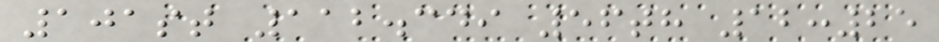101st 112.349 56th 12:25
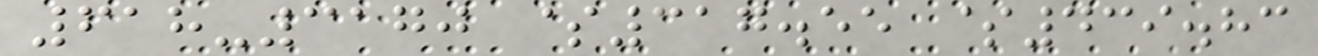618-3170 $317.55 $439.83
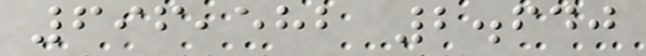696,582 2.640
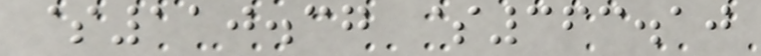$110.37 $363.10
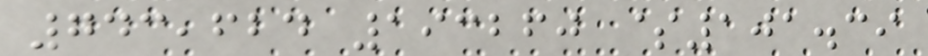743,624 193260 $101.39
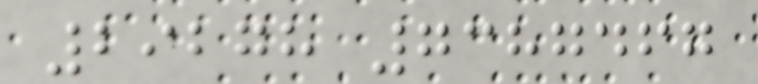29278 7387467
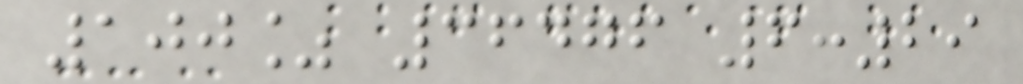100% 36476 6:29
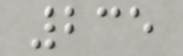235
